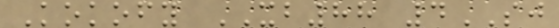Kokofy XB88 4SJ
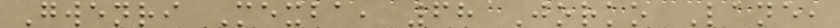Gwenri Mexba, 68 Jorko Lane,
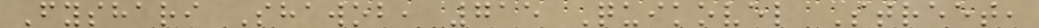Fyshari Shawob, 715 Quikovel Street,
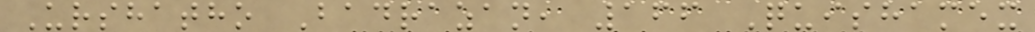Urshatho Badrazan, 166 Quishamex
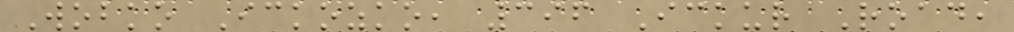Wobko Ickozko, 396 Ickur Road,
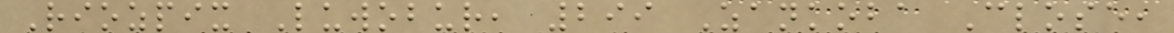Riozpix Luwobur, 299 Zankoba Close,
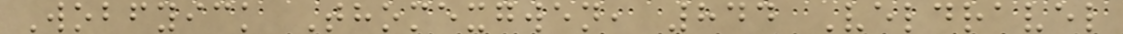Wobfyick Thomexgwen, 844 Veldravel
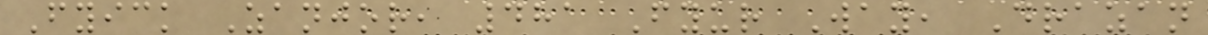Fyick Zanjor, 481 Fyur Way, Drazan
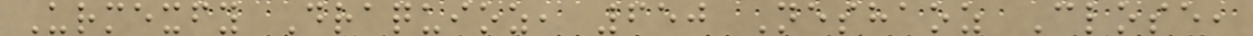Urmexfy Draquioz, 650 Neshaoz Close,
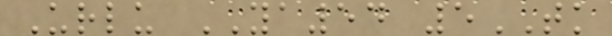Urlu YA54 5TK
